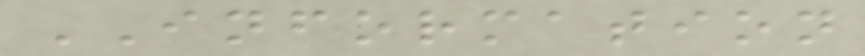INFORMATION
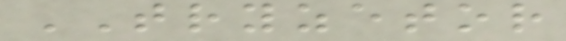TRYZETOR
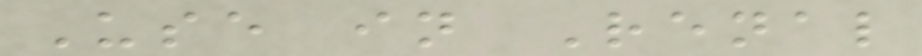Use in Renal
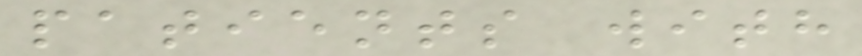patients with
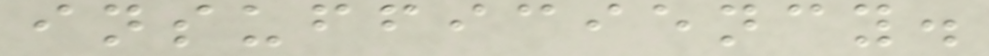insufficiency.
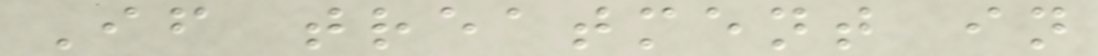If treatment in
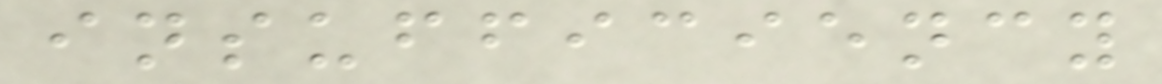insufficiency
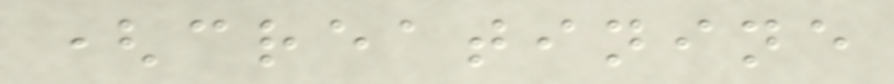(creatinine
